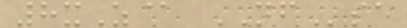8xZ@ NFse
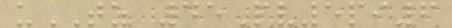uTZ 45Pv5pi6
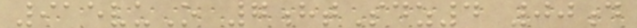915vuO 7htSdz4 00d
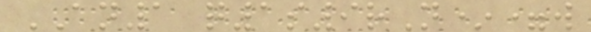AN1 q1s9rN*=w
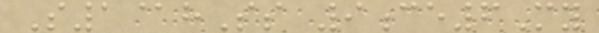S1@hSs 9ce6My
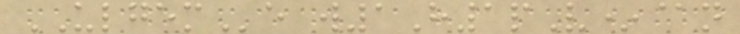ULGEMe w1H1pV*@n
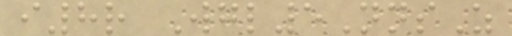i8r Wgl5NnsZ
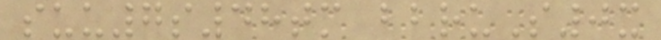suu7s48tm bbruS0x
